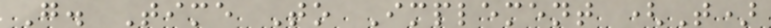G. Time To Implement (T)
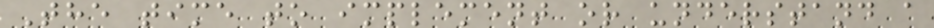The time to implement or understand a
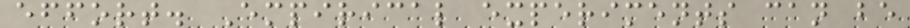effort. Empirical experiments can be
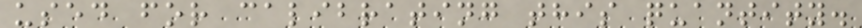used for calibrating this quantity.
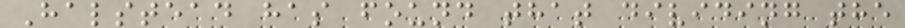Halstead has found that dividing the
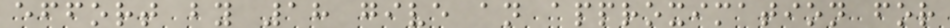effort by 18 give an approximation for
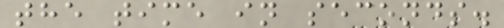the time in seconds.
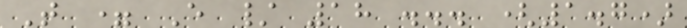T = E / 18 ... (1.7)
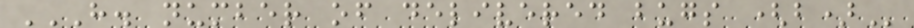H. NUMBER OF DELIVERED BUGS (B)
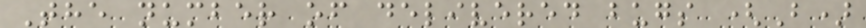The number of delivered bugs (B)
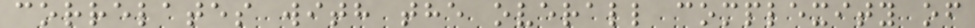correlates with the overall complexity of
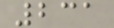231
